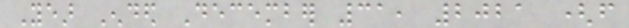Year Ended December 31, 2021 (from
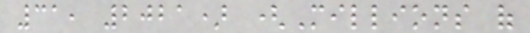31, 2021) (Millions of
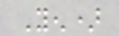Yen)
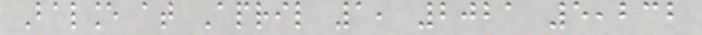Balance at April 1, 2021 5,232
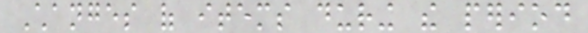Changes of items during the period
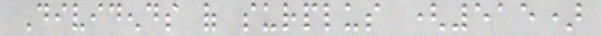Dividends of surplus (515)
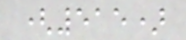(515)
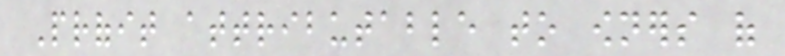Profit attributable to owners of
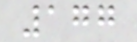177
